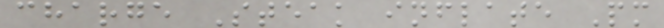charge Steak inflate Pm
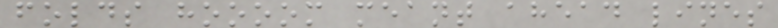folds hoooom meant ahead lines
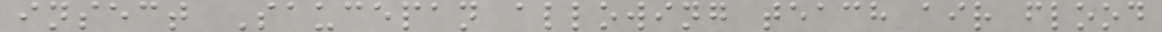insect Saucepan allowing teach air flood
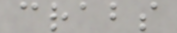crabs
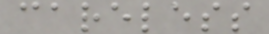careless
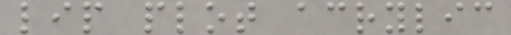lip plot acrylic
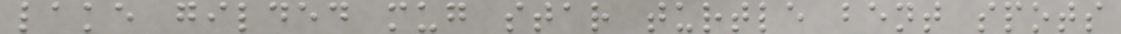lake gilded mug star turtle bent spots
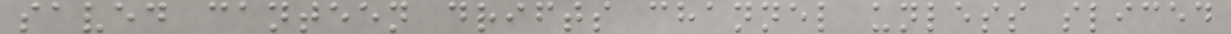saved canteen drifts channel unless sliced
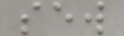sew
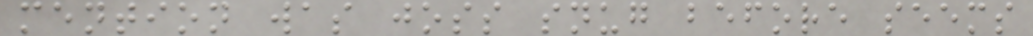mention was joss snug before seems
